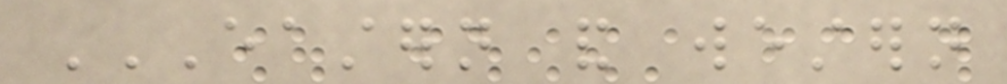EASTERN AND WESTERN
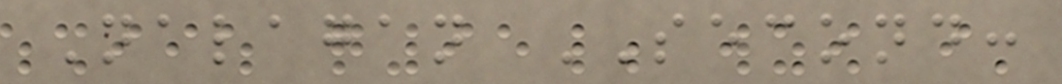Nalagan SECOND:
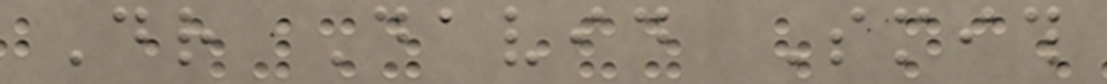Dr David Smith
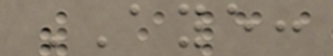AYE:
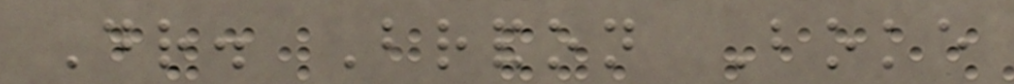Dr. Brandon Boke
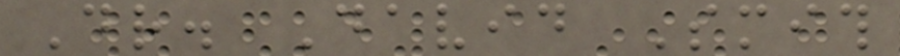Dr. David Smith
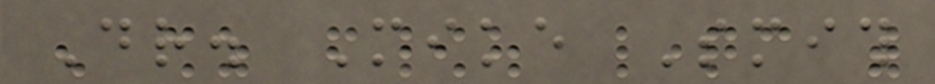Dr. Mike Smith
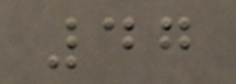47
